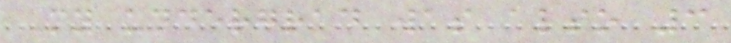My undergrad was also 3
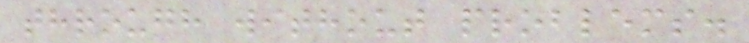through without problems.
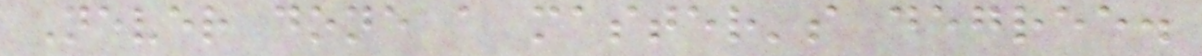Never done a master's degree.
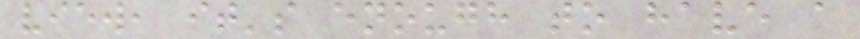view, it's enough to have a
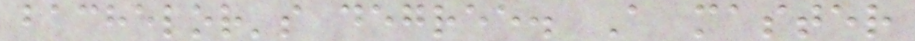bachelor's degree. A master
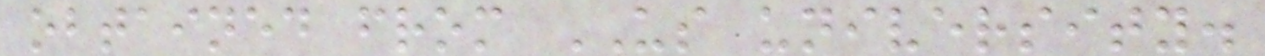obtained from US university.
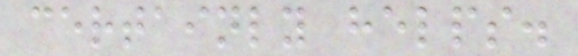certainly helps.
